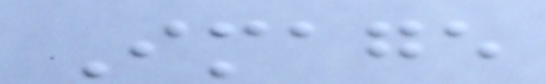Image
